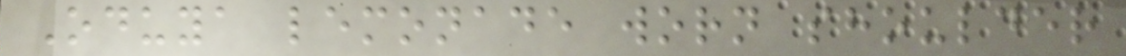Oduya lemonade worn shoulder
